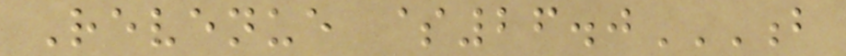Revenue $26.0B
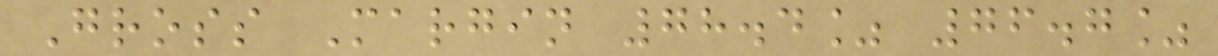Gross Margin 78.4% 76.7%
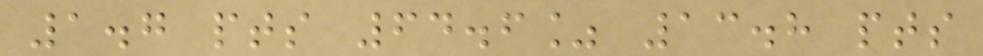1.7 pts 64.6% 13.8 pts
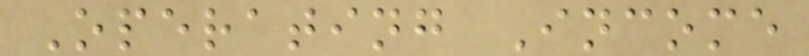Operating Income
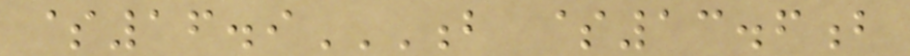$16.9B $13.6B
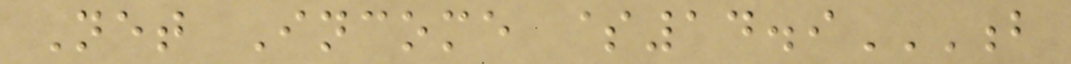Net Income $14.9B
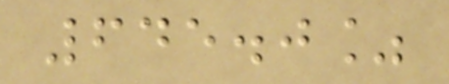645.0%
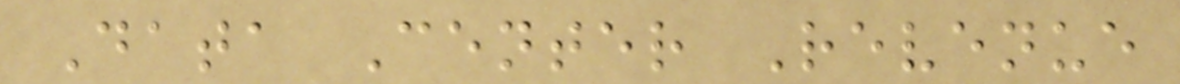Data Center Revenue
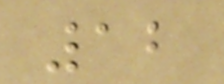12
